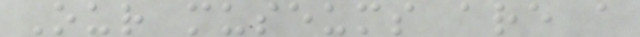Our museums are a
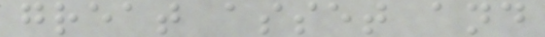great asset and
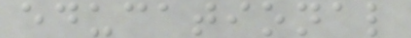educational
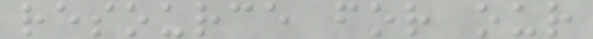resource for our
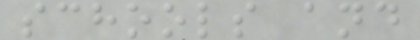schools and
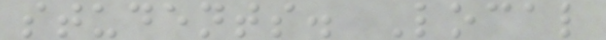students. Local
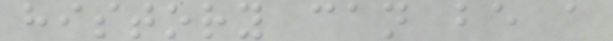history can be a
